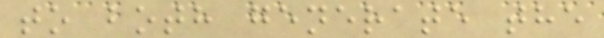to both generate the
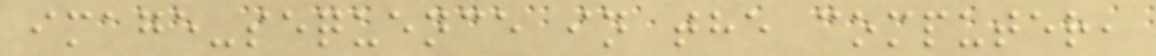image-sequence in the computer,
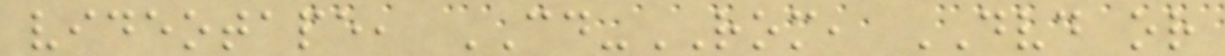videotape, CD-ROM, DVD or
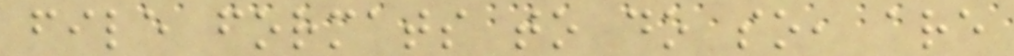file formats to do so, are
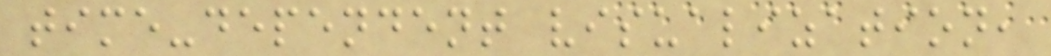time-dependent visualization,
